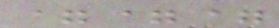===
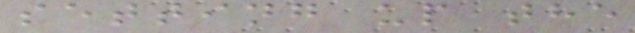setting up the
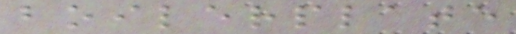boilerplate
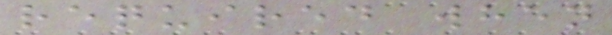required when
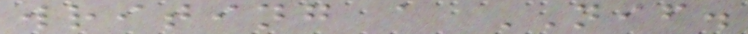writing a NIF.
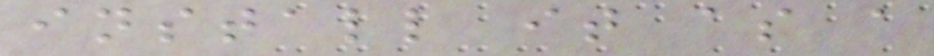install it as a
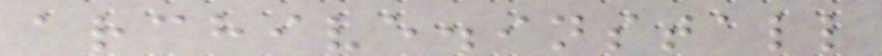archive.install
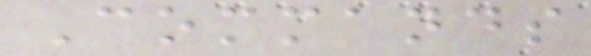Commands
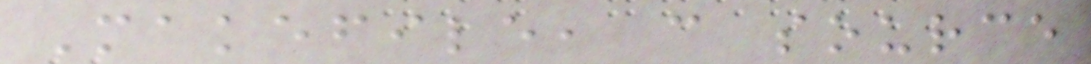Makefile, c source
